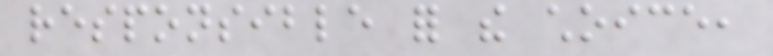responsible for the choice,
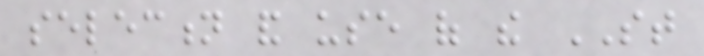selection and use of the ST
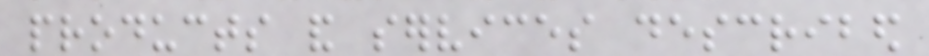products and services described
